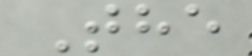The
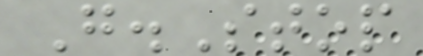G.Stop
